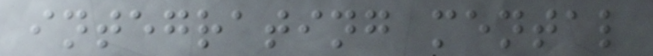integrating mental
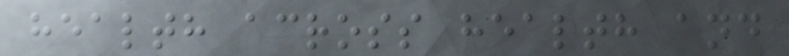health across health and
